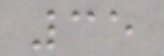35
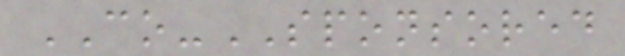CO-SPONSORED
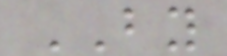BY
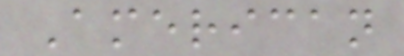American
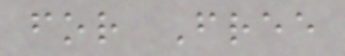for Free
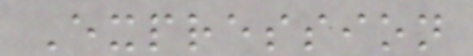Expression
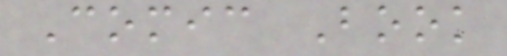Comic Book
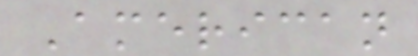American
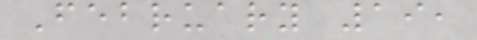February 19,
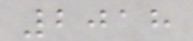2018
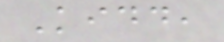Kidd,
